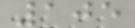105
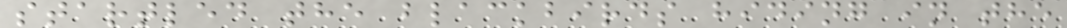startled the blackbirds hiding in the
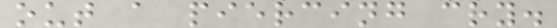out a piercing cry.
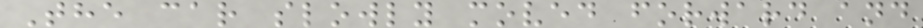The car slowly moved forward and
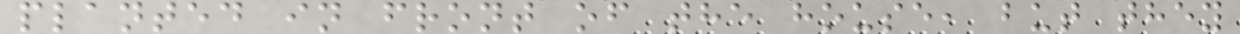planted in front of the house, but they
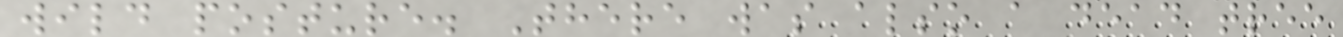wild posture. There was also a dead tree
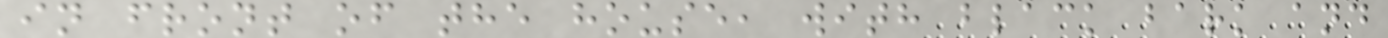in front of the house, with black bark and
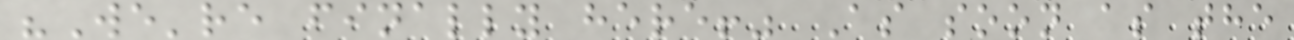"We're finally here!" As soon as the
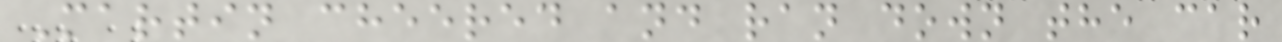Martin cheered and ran down the car
